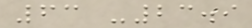63 -23.9
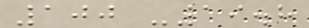100 -19.8
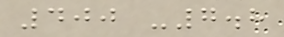400 -7.8
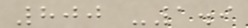800 -1.9
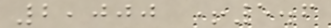2,000 +5.6
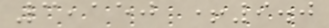3,150 +9.0
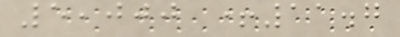5,000 +11.7
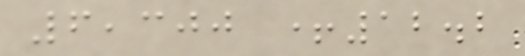6,300 +12.2
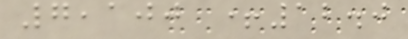7,100 +12.0
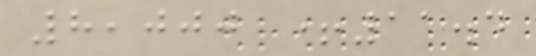8,000 +11.4
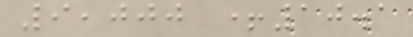9,000 +10.1
